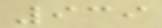939
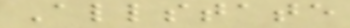Allstate
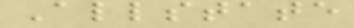Allstate
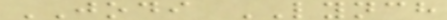JODI LYNCH
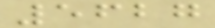5627
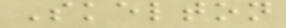Skelton
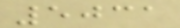5031
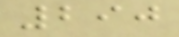290
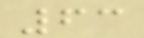63
